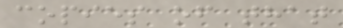copies of that
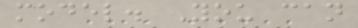model. You can
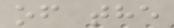of the
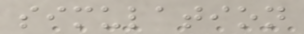simulation
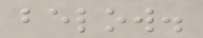below.
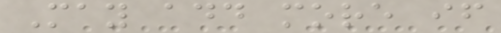May add more if
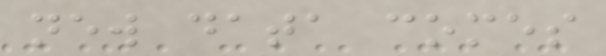new data comes
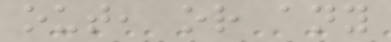out, or any
